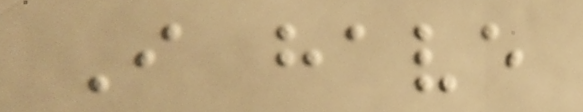I have
